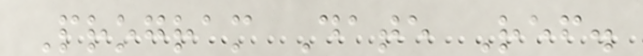Program Date Ref.
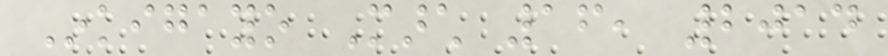Inkigayo March 16, 2014
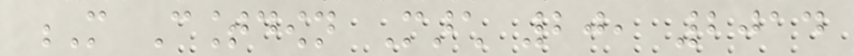M Countdown March 20, 2014
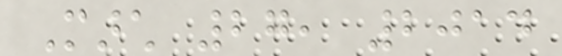March 27, 2014
